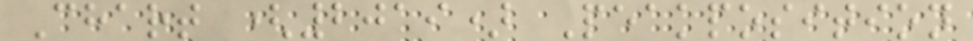Chart (2019) Peakposition
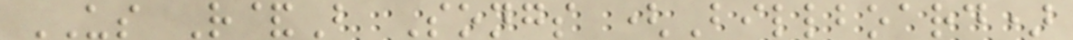US R&B Songs (Billboard)
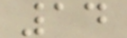14
